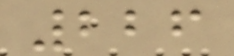226
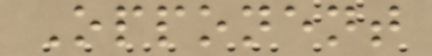Opponent
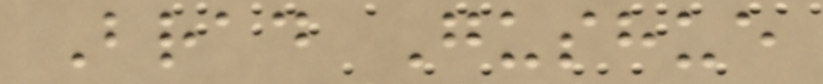Brad Gushue
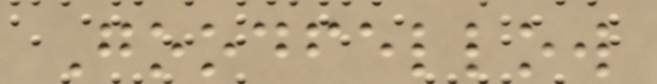Goodfellow
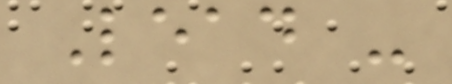Lead -
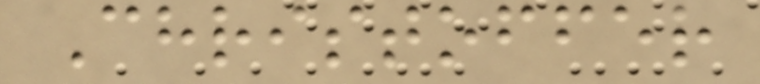Christoffer
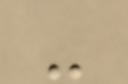-
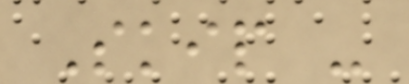Skip -
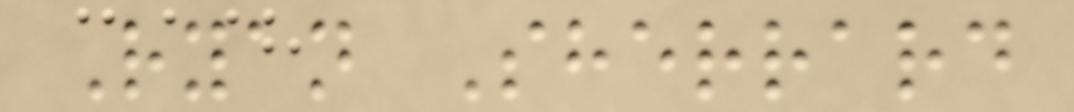Ryan Sherrard
